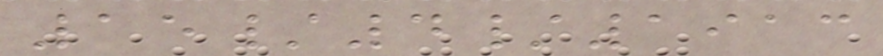15/4/1913
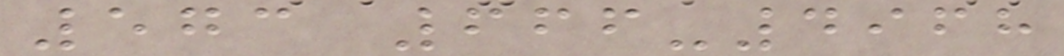573 666-4968
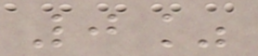0%
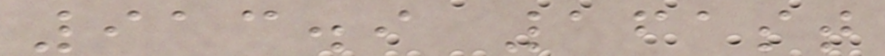913.9 161st
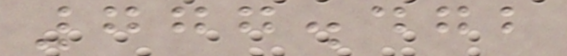777.472
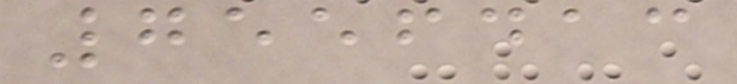7556413
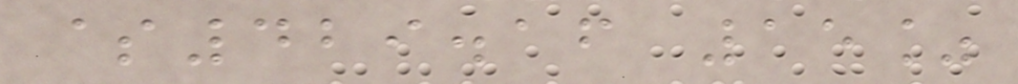$429.16 15%
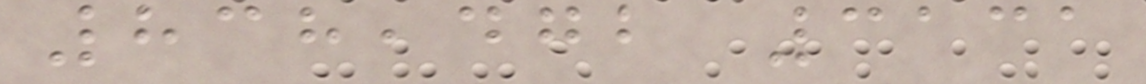838,472 3131
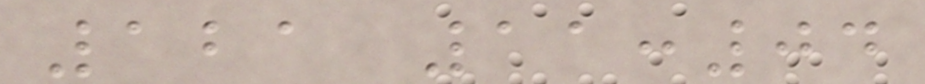121 11:04
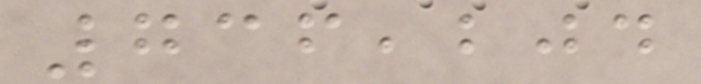736,204
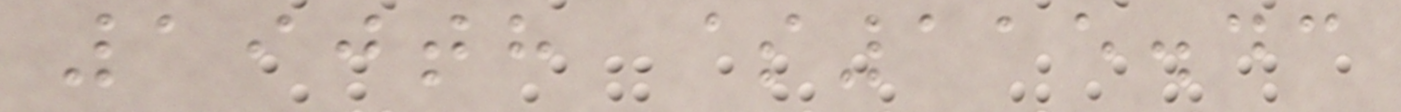190th $115.43
